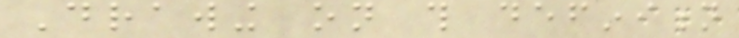Drawing on this definition
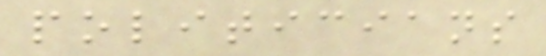politicians
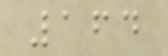164
